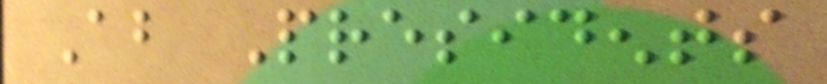About Presidents
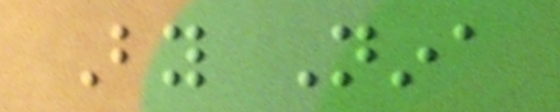By Nina
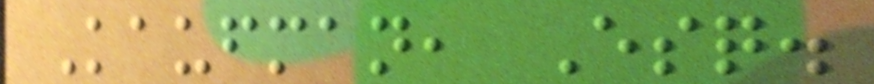Kaufman, Esq.
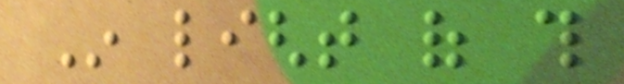In light of this
